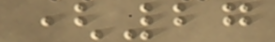(27
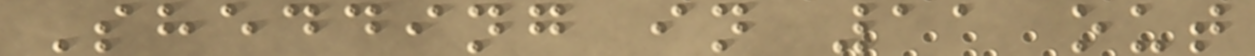Shedding in 11 out
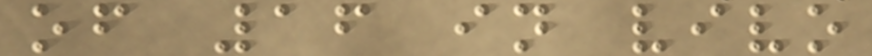of 16 in vivo
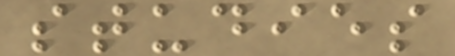studies
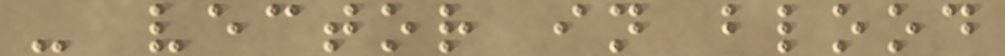- vector in blood
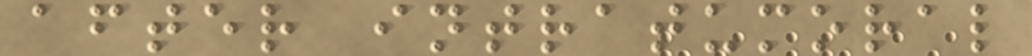after intratumoral
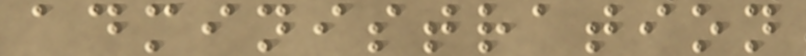administration
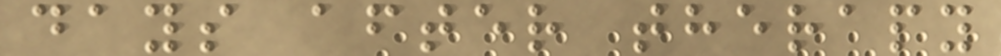days after therapy
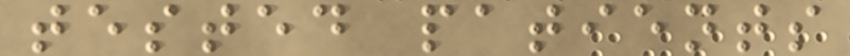tested patients
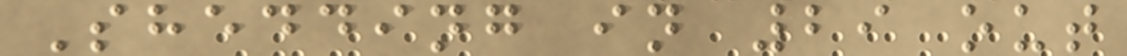Shedding in 29 out
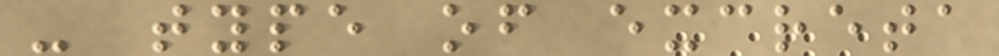- type of excreta
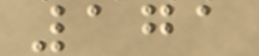171
